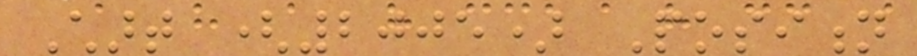Chart (2005) Position
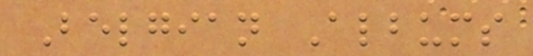Belgian Albums
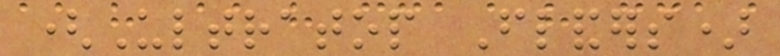(Ultratop Flanders)
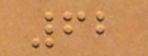62
